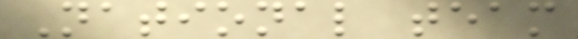National team
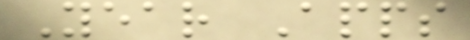Year Apps
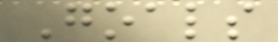Goals
